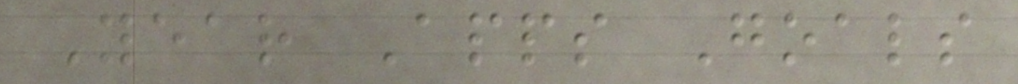Year Apps Goals
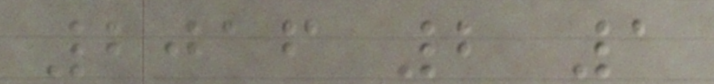2016 2 1
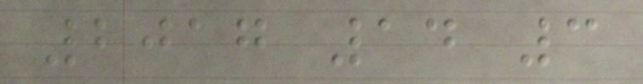2017 14 3
